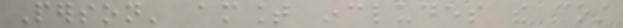Person' amount includes the cost
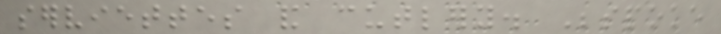serviettes and cutlery. Bespoke
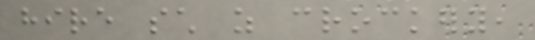hire such as crockery,
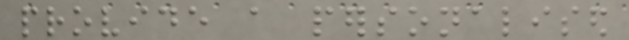provide a personalised
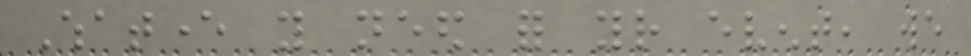Whatever you need for your event, we
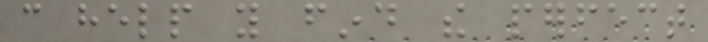can help you find the perfect
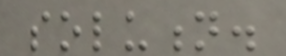solution.
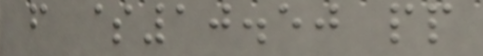from $10.50 pp
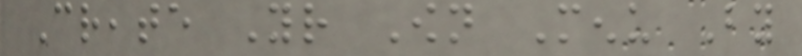Create Your Own Menu By
